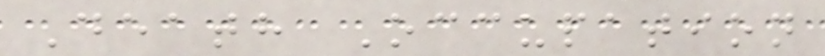Death Occupation
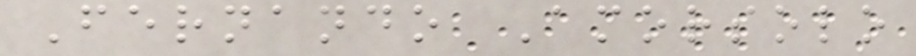Fernando Amorsolo
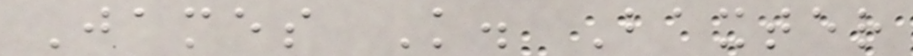James K. Baxter
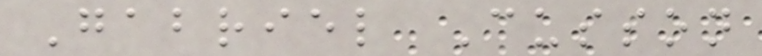Gabriel Cusson
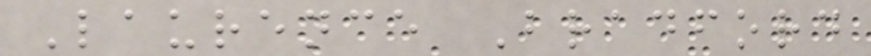Laurence Bradford
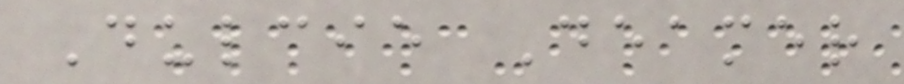Dulcie Deamer
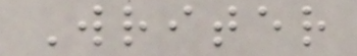Writer
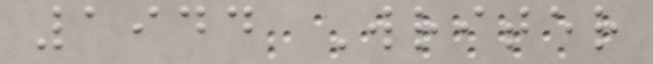1944 Writer
